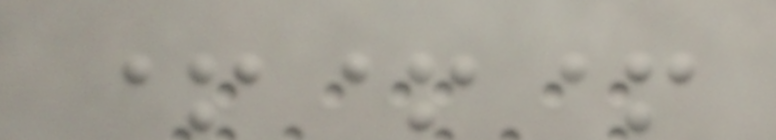+++
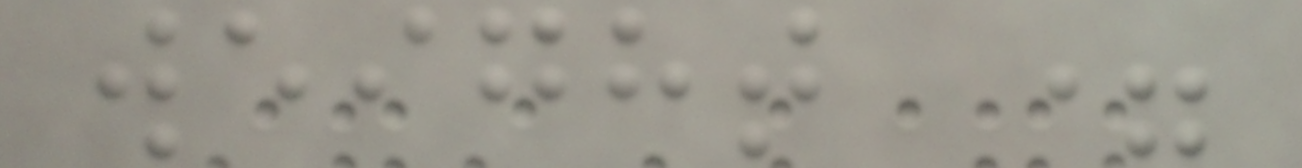weight =
